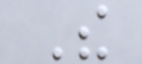The
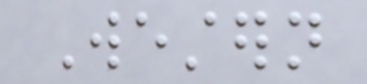Western
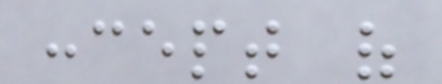concept of
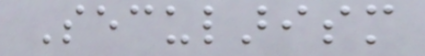Secularism
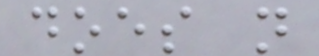does not
